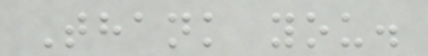Thank you.
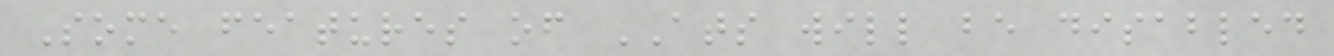Some features of ATS will be disabled
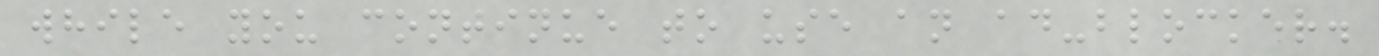while you continue to use an ad-blocker.
